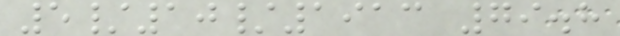5/10/1913 79.8
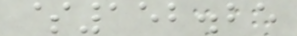$152.25
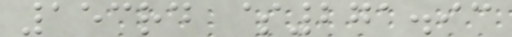153rd $271.93
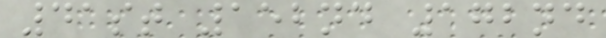41st 152nd 172nd
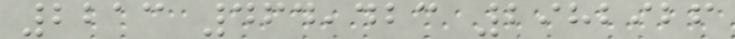2213 464,423 2982926
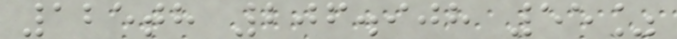125th 206.908 55%
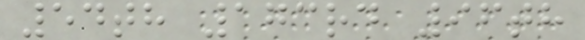54th 173rd 96th
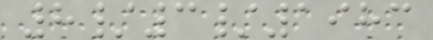8/3/1983
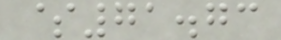$71.73
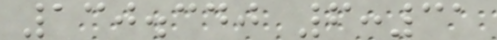130.340 6:31
